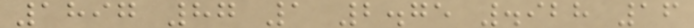1897 87 1 2.75 .928 16
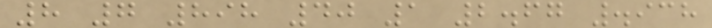8 7 898 40 1 2.67 .938
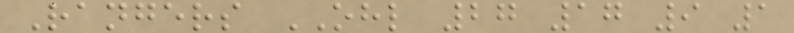Rangers OHL 27 17 9 1
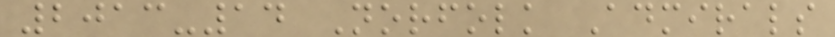2013-14 Norfolk Admirals
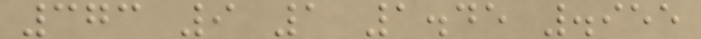373 9 1 1.45 .955
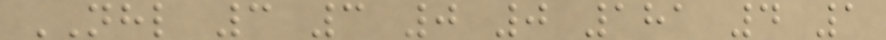NHL 3 3 0 0 181 4 1
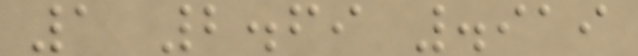1 2.69 .919
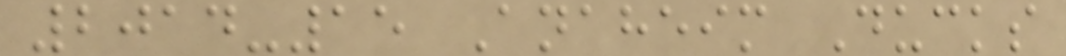2014-15 Anaheim Ducks
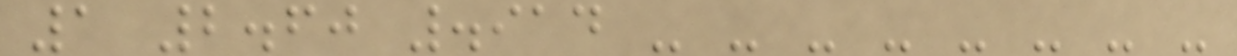1 2.60 .914 - - - - - - - -
